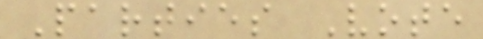Parties Vote
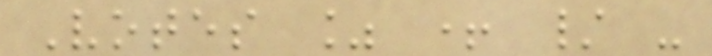Votes % + / -
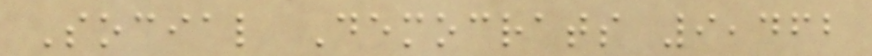Social Democrats 9,462
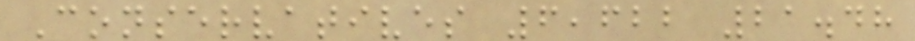Conservatives 6,622 21.48
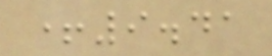+9.41
